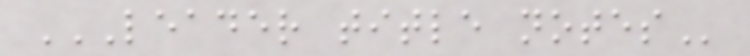LEADER TITLE NOTES
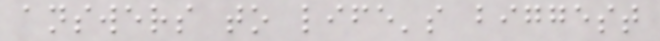answers to life's biggest
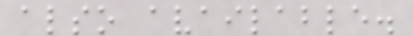also available.
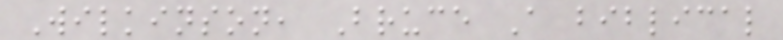Wilkinson, Bruce A biblical
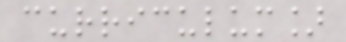curriculum]
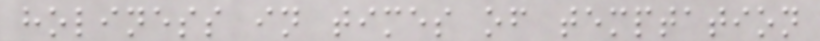holiness in times of temptation
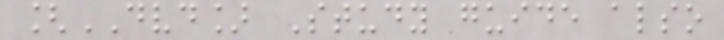[DVD] Study guide also
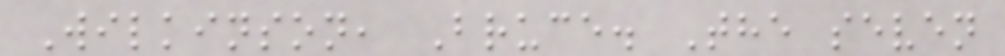Wilkinson, Bruce. The seven
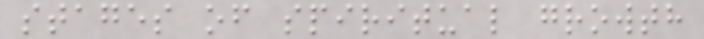stages of spiritual growth
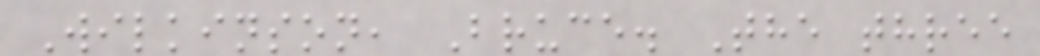Wilkinson, Bruce. The three
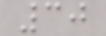30
